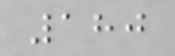180
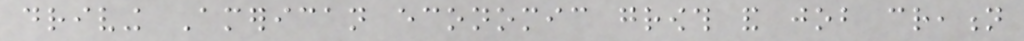driving American economic growth and job creation
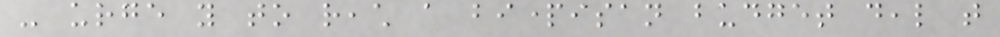- urge you to reach a bipartisan budget deal that
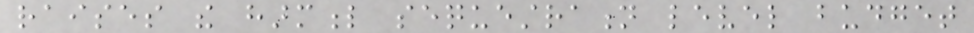raises the harmful sequestration level budget
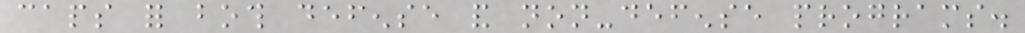caps for both defense and non-defense programs.
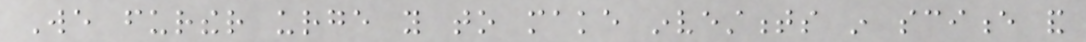We further urge you to make investments in science and
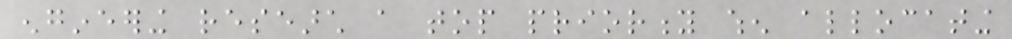engineering research a top priority when allocating
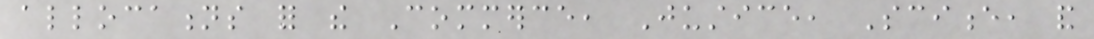allocations for the Commerce, Justice, Science, and
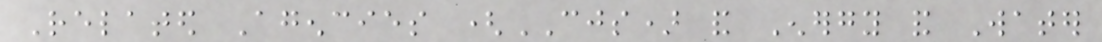Related Agencies (CJS) and Energy and Water
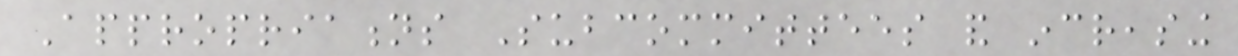Appropriations Subcommittees and increasing
